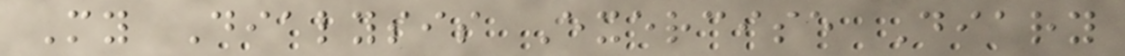My Dialysis Exercise Diary
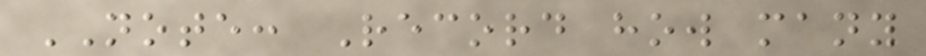NOTE: Record how many
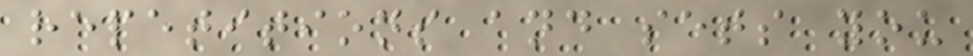repetitions and sets you
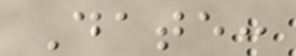Date:
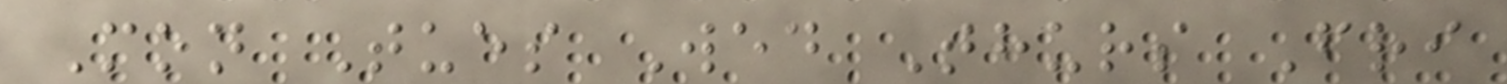Mon Tues Wed Thurs Fri
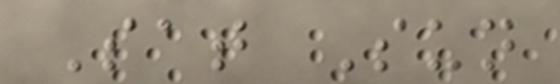Sat Sun
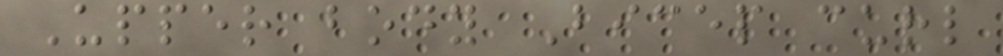Upper body Bicep curl
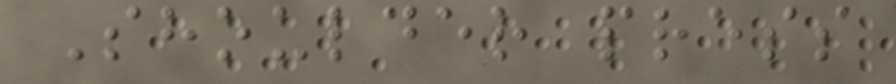Shoulder press
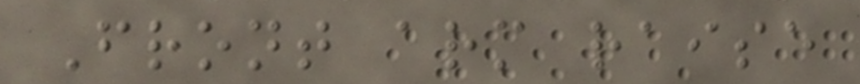Front arm raise
